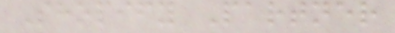Shopify Partner
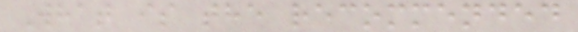What is the recommended
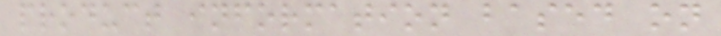product information based on
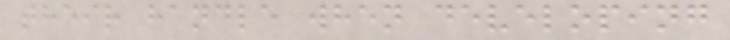their handle when developing
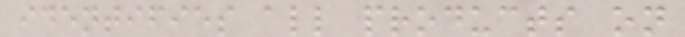identifies all products on
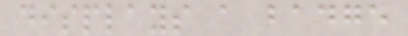displays a badge
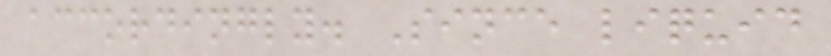accordingly. Since liquid
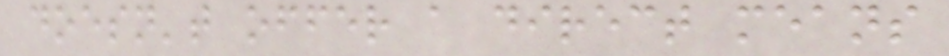doesn't offer a direct means
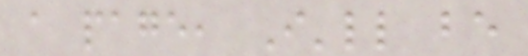a page, I'll be
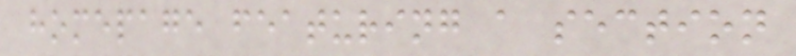homepage featuring a section
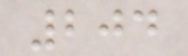204
